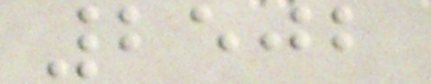2502
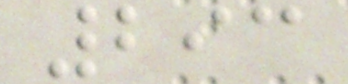293
